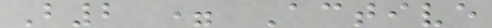B2 = Active
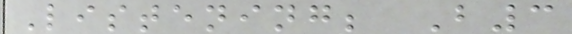Listening; B3
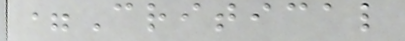=Critical
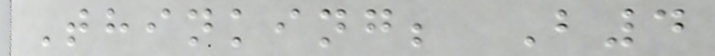Thinking; B4
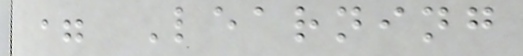= Learning
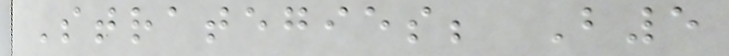Strategies; B5
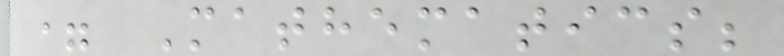= Mathematics;
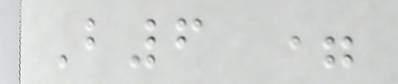B6 =
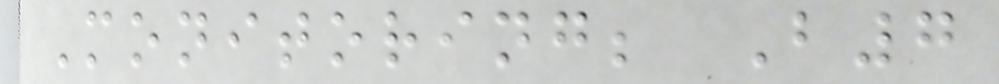Monitoring; B7
